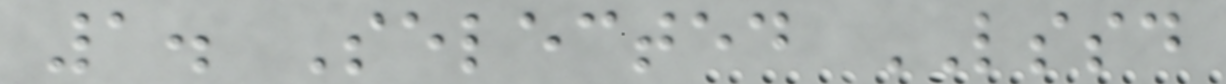1. Selected LSSD
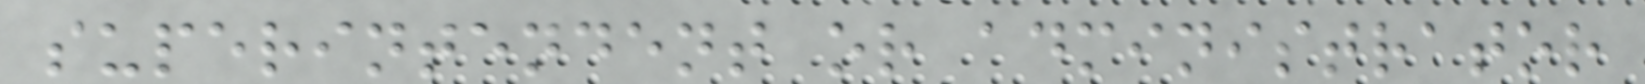superintendent or administrator
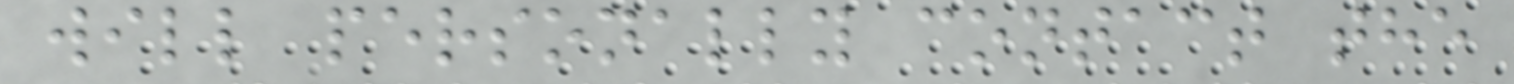will personally contact the
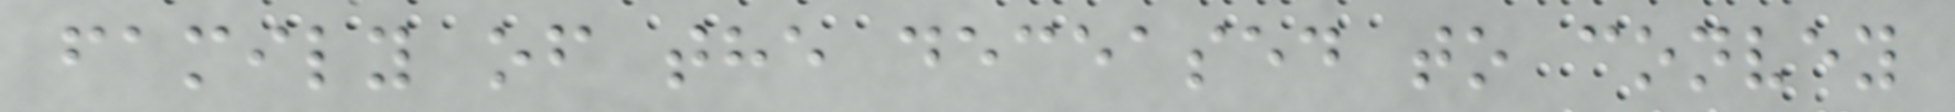family of the deceased to convey
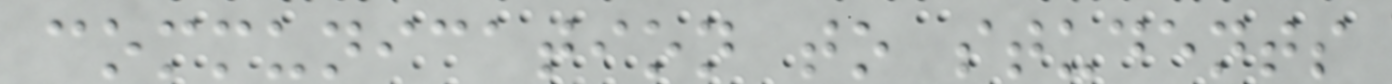communication to students
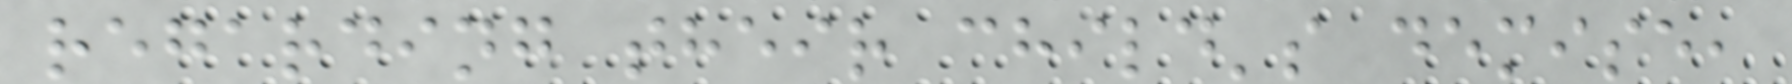regarding their child's demise,
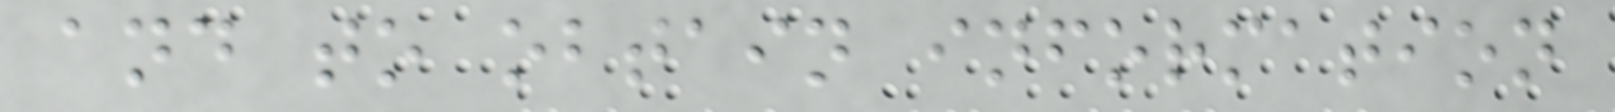and to obtain information
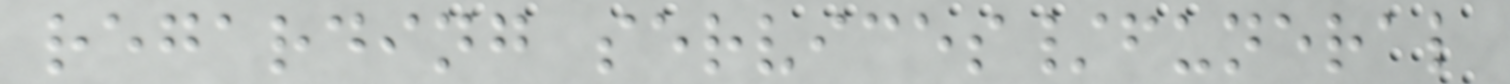regarding services/funeral
